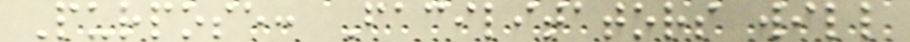Purpose: Facilitators will
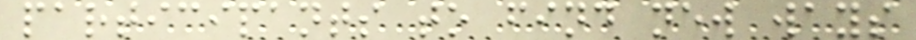participants to find new ways
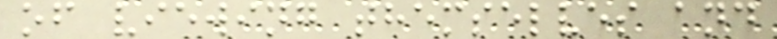of viewing themselves and
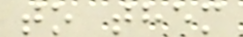to them
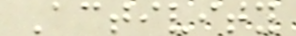Activity
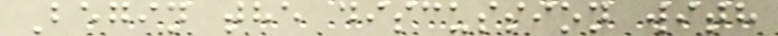Begin the discussion with
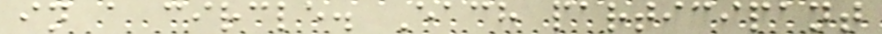in a circle. Each participant
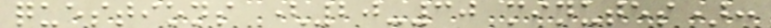questions (20-30 minutes):
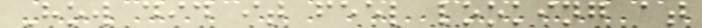How did it feel looking at
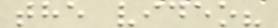the video?
